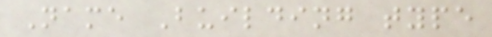Name Building type
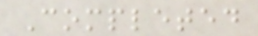Completed
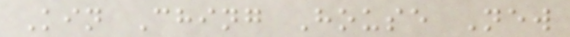Kin Ching House New
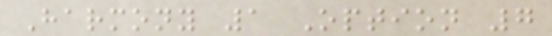Harmony 1 Option 7
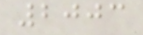2003
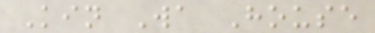Kin Wa House
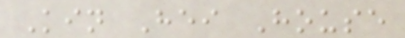Kin Hei House
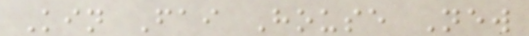Kin Fai House New
